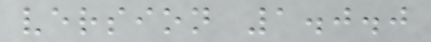version 1.0.0
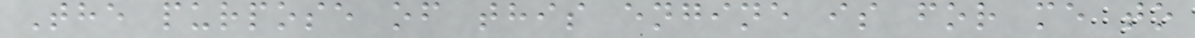The purpose of this engine is for me to
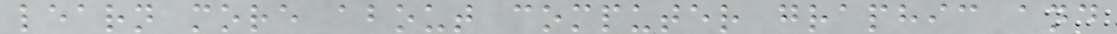learn more about computer graphic and
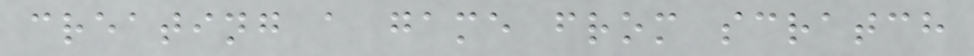creating a game from scratch
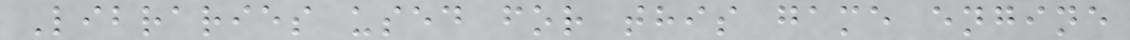Libraries used for this game engine
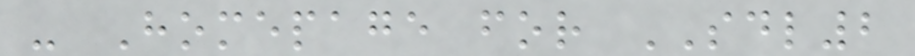- Homepage for SDL2
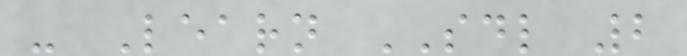- Learn SDL 2
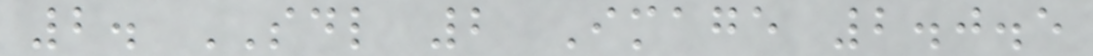2. SDL 2 Image 2.0.5
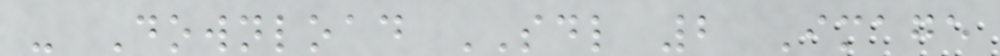- Download SDL 2 Image
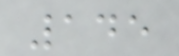145
